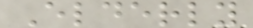Elderly
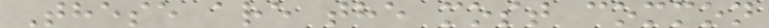These are the most common
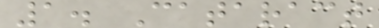1. Cataract
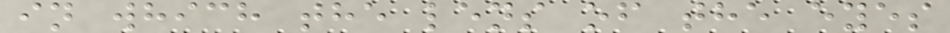in which the lens of the eyes
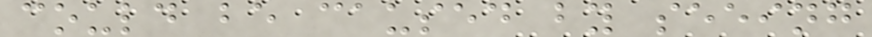could be caused by seeing
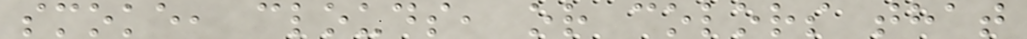smoke, clouds, or colors that
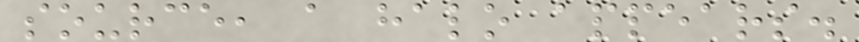source, a halo appears.
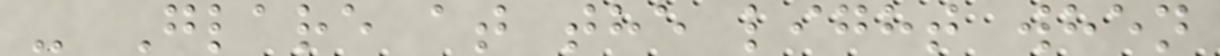- Glare at the light when
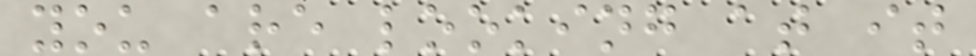you are looking at it
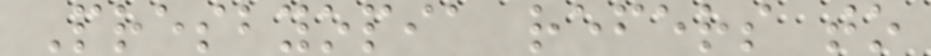Presbyopia refers to
